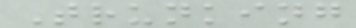Trunking
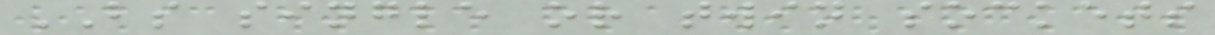BS single or twin sockets
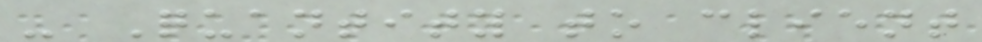- Quantity to client
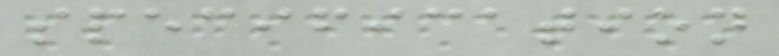specification
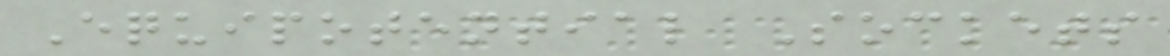Equipotential Sockets
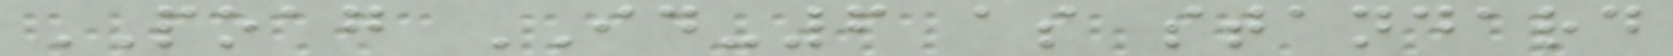POAG ID-6 as standard
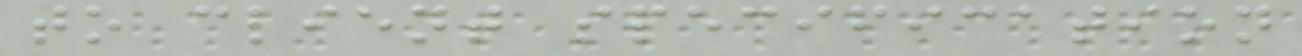to client specification
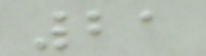21
